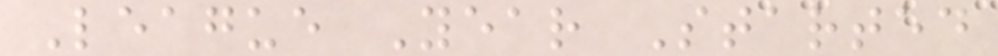League Year Started
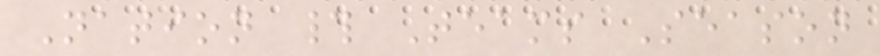Nation # Teams Season
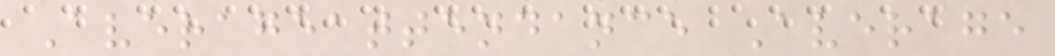Averageattendance Average
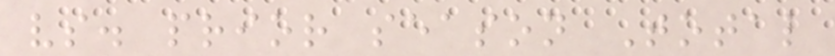vs. prior season Total
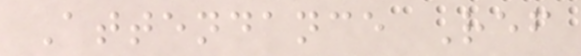Attendance Ref
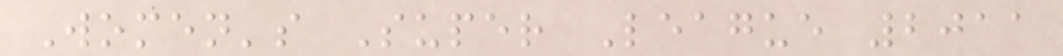Women's Super League 2011
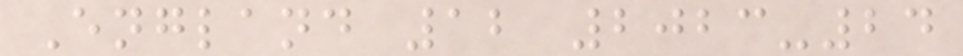England 12 2023-24
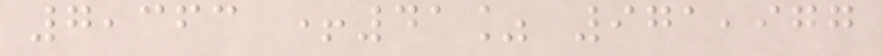7,363 +41% 971,977
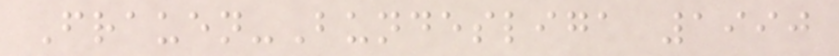Frauen-Bundesliga 1990
